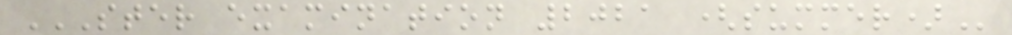STER EXAMINATION 2021 (SUMMER)
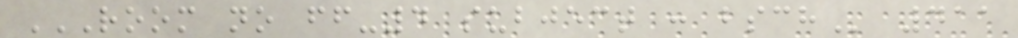ROOM NO FF-4 SUBJECT : BSCH 411
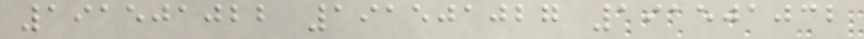191501022 191501027 191501032
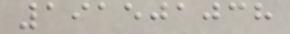191501038
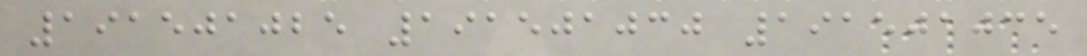191501025 191501030 191501035
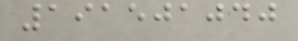191501040
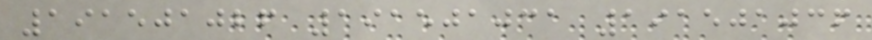191501026 191501031 191501036
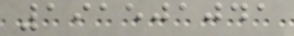191501041
